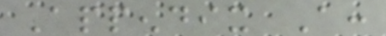Appendix A:
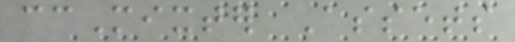ccMixter Assets
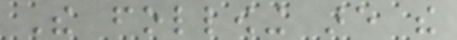The following are the
